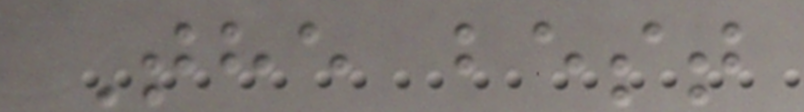The best
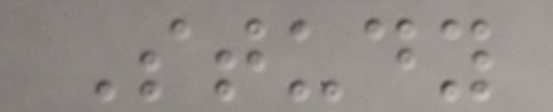Study
